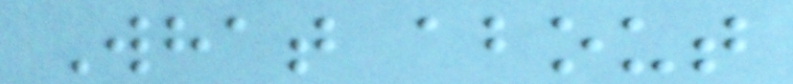What about
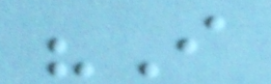"I
